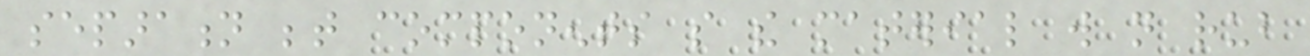separation between components so the material will not rub
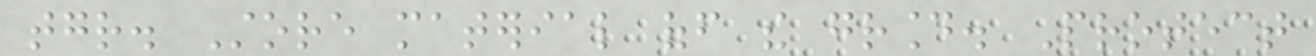together. Store material off the ground. Protect
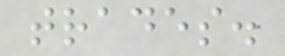trades.
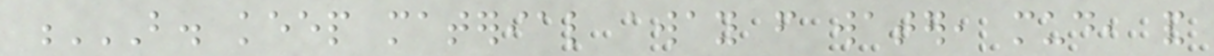B. KEEP MATERIAL AWAY FROM WATER, MUD, AND
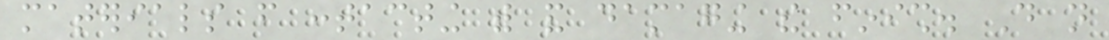materials from contacting with and damaging the finish. Do not
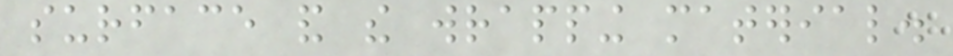surface and the wrapping material.
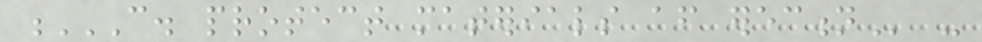C. PROTECT MATERIALS AFTER ERECTION -
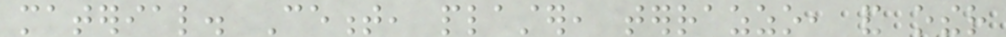material. Cement, plaster, terrazzo, and other
